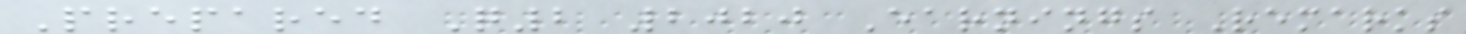Prepared Q2 2020 Earnings Remarks
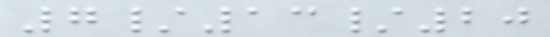7/13/20
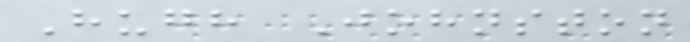Hugh Johnston
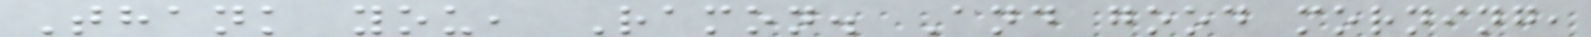Thank you, Ramon. And good morning,
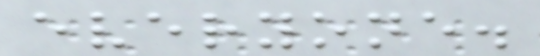everyone.
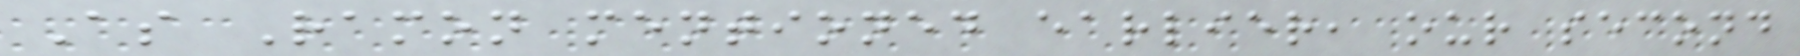As Ramon mentioned earlier, our second
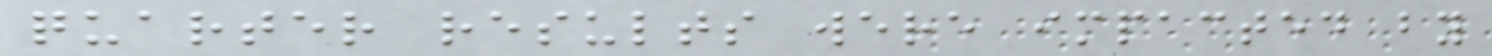quarter results were impacted by
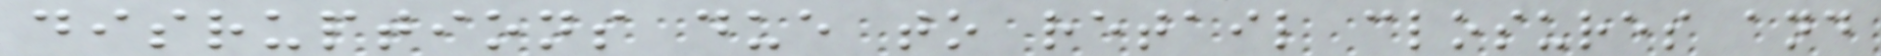disruptions due to retail closures and
